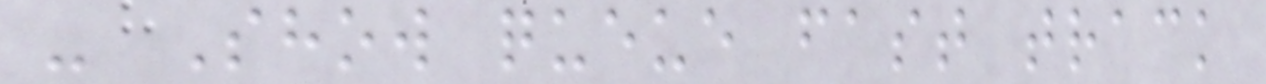- Show queue fast track
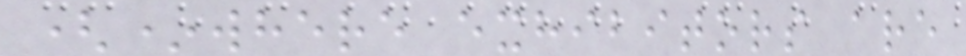(*where exhibitors are
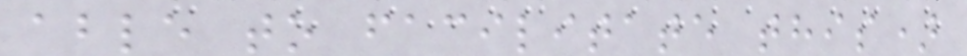able to facilitate this)
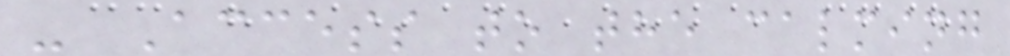- Access to the calming
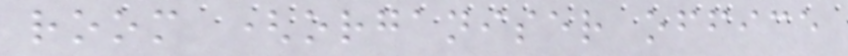room (organiser office
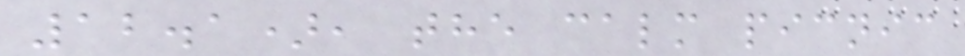12.1), the calm picnic
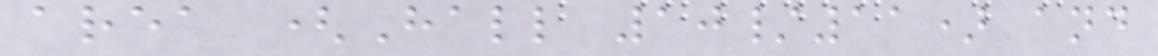area (Hall 10/11) and
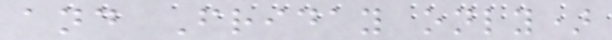and Friday only)
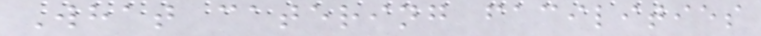What catering facilities
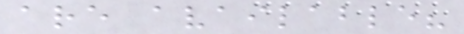are available?
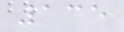135
